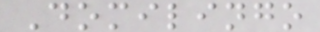Domilingo
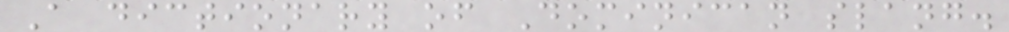A dictionary of Dominican slang.
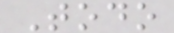Todo
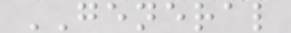GENERAL
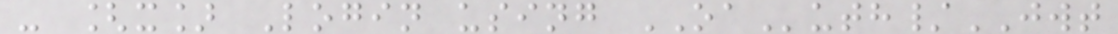- [x] Login using OAuth/JWT
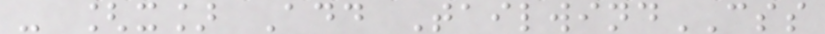- [x] Add TailwindCSS
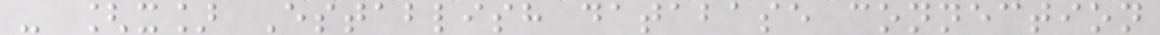- [x] Establish database connection
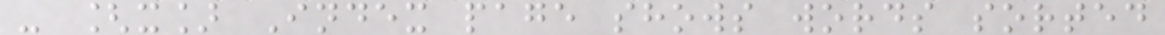- [x] Index page shows words sorted
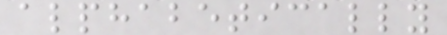alphabetically
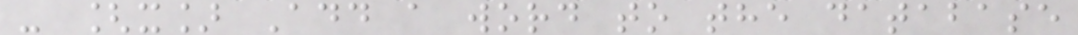- [x] Add a word to the database
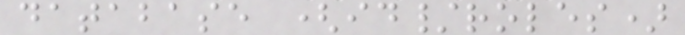database (id/roles)
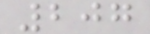207
